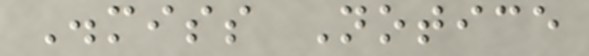Dismiss Notice
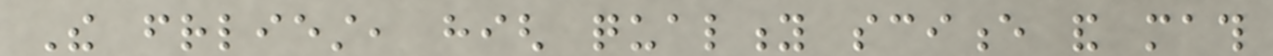The friendliest, high quality science and math
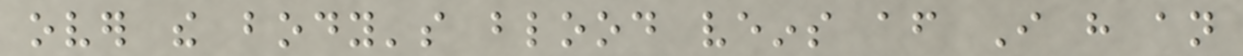over the body's blood veins after I have an
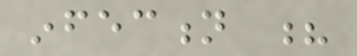infection ?
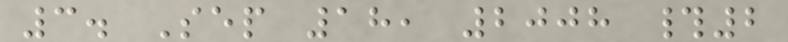3. Sep 18, 2008 #2
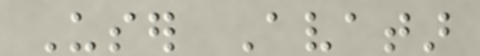User Avatar
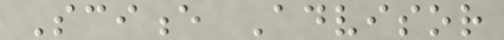Science Advisor
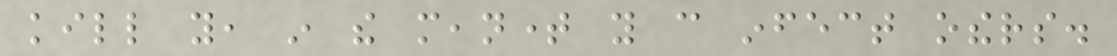kill you, in the meantime you can infect others.
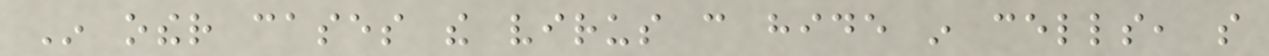In other cases the virus can hide in cells, so
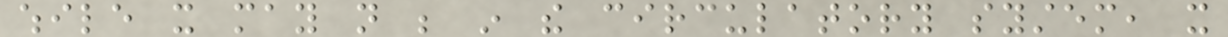while it may not be in the circulatory system, it
